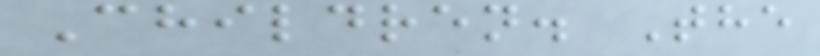Children. The
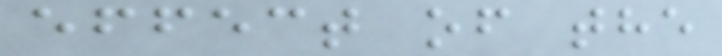effect of the
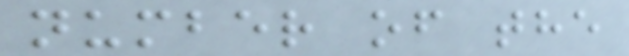number of the
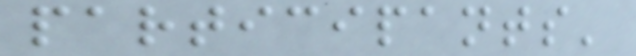participants'
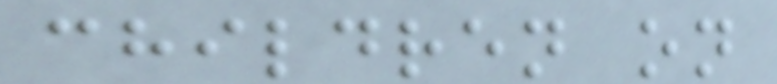children on
